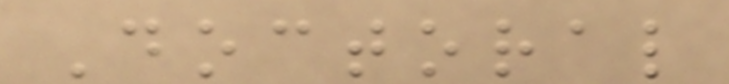Doctoral
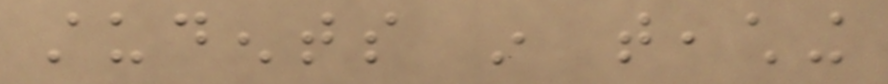students in teaching
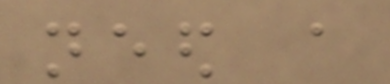need a
